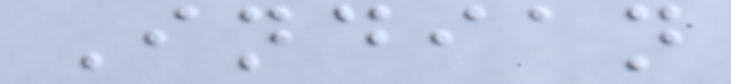Indian
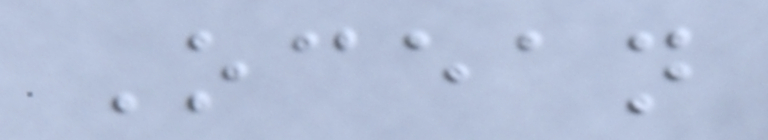Ocean
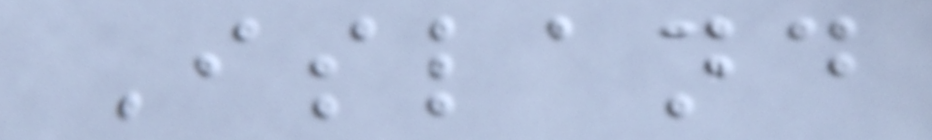Island
